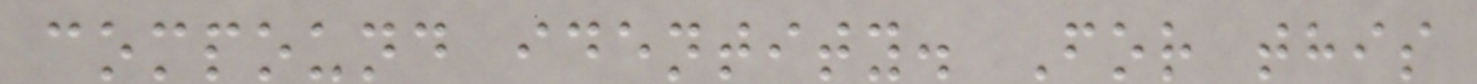compound identity. For this
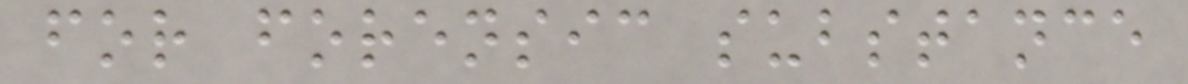for forensic substance
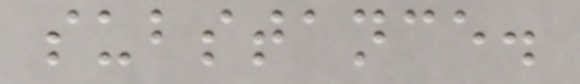substance.
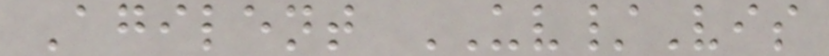Agilent UV/Vis
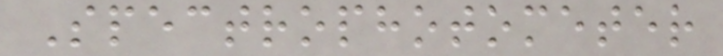Spectrophotometer
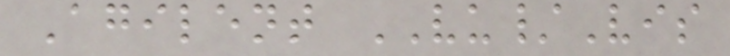Agilent VU/Vis
